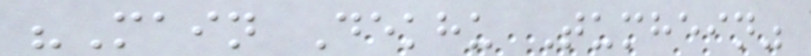"Main Dekhu Tumhein"
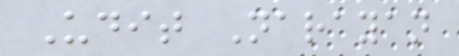Udit Narayan
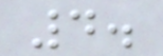4.
